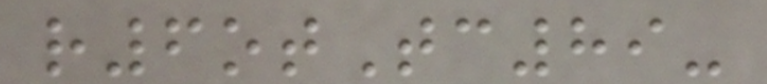r6otTc89-
